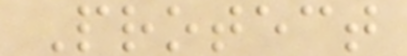Protect
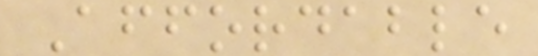Affordable
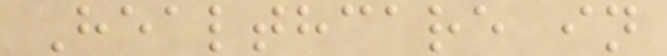Healthcare in
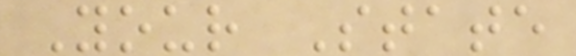Your State
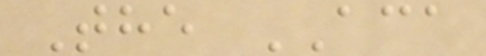The ACA
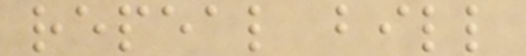repeal bill
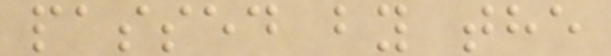passed by the
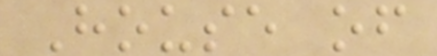House of
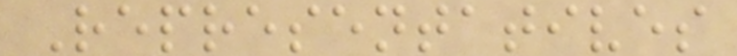Representatives
